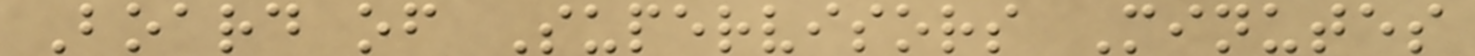Board of Supervisors Minutes
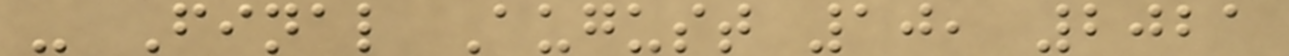- Final August 10, 2021
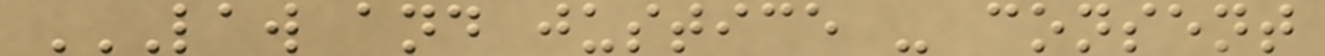LAW AND JUSTICE - CONSENT
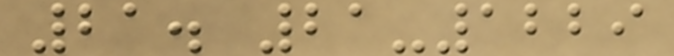21. 21-1229
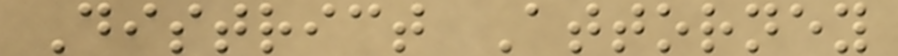District Attorney
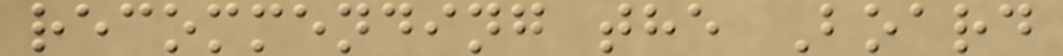recommending the Board
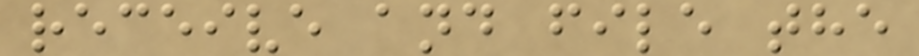receive and file the
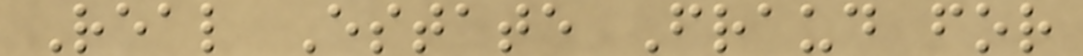Real Estate Fraud for
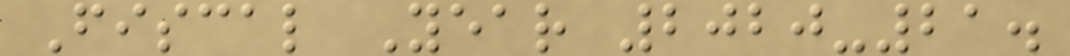Fiscal Year 2020-21.
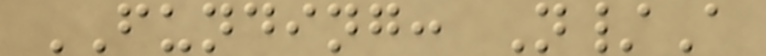FUNDING: N/A
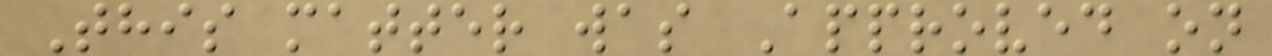This matter was Approved on
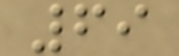69
